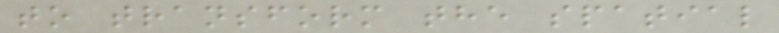to transform the spatial
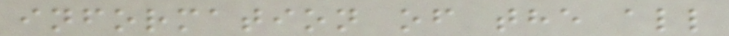information of the all
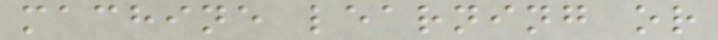machine learning or
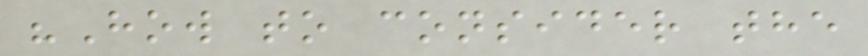"How to consider the
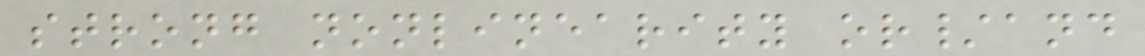strong nonlinearity or/and
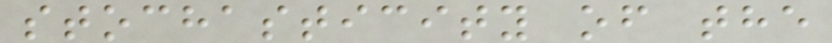stochasticity of the
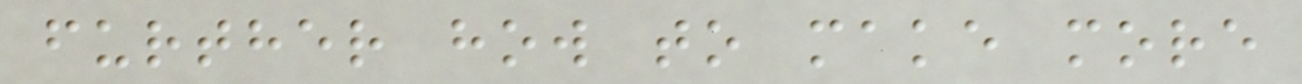further how to make more
